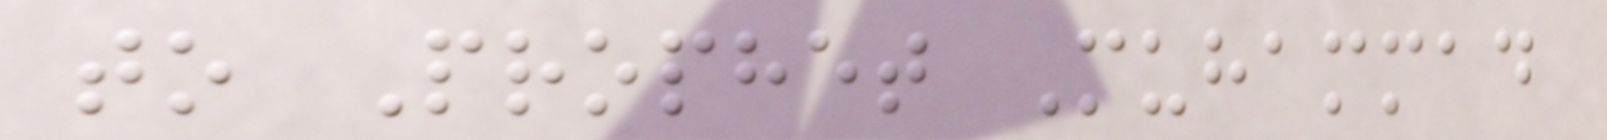to Prophet Muhammad
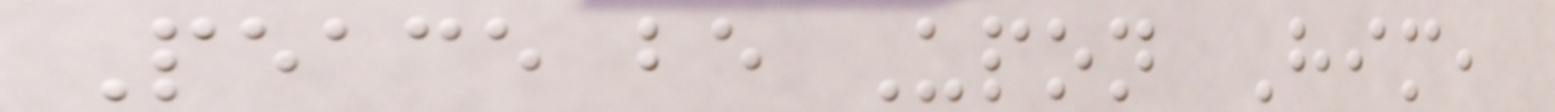Peace be Upon Him,
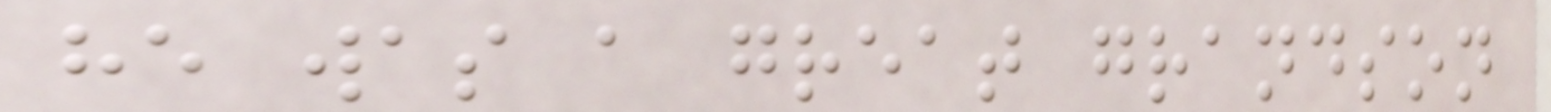he was a great grandson
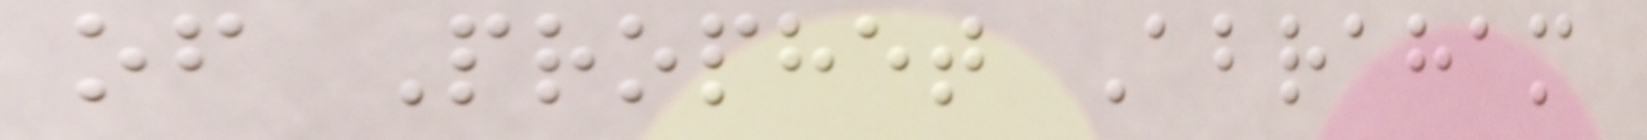of Prophet Abraham
